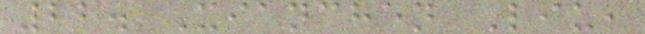22. Xianchen Liu,
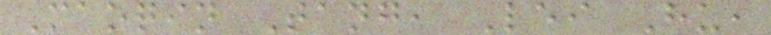Maoqin Tang, Lei Hu,
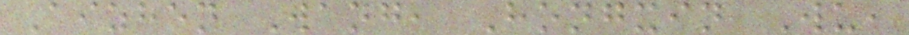Aizhen Wang, Hongxin Wu,
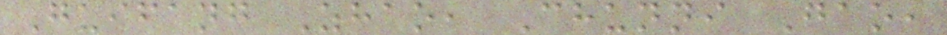Guifang Zhao, Chunni Gao,
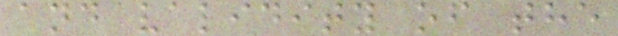and validity of the
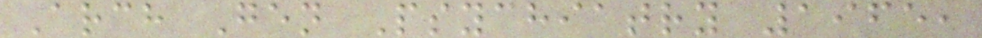Arch Gen Psychiatry 1965,
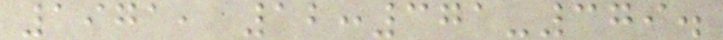1971, 12:371-379.
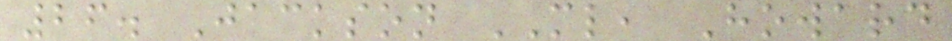26. Jackson ML, Howard
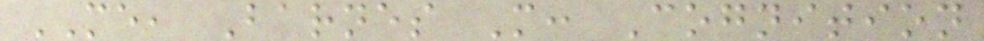ME, Barnes M: Cognition
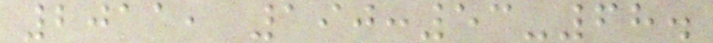2011, 190:53-68.
